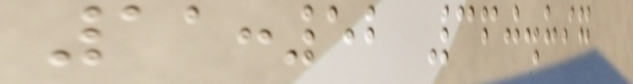11:52 360.897
